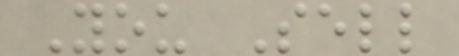You Sell
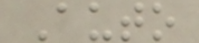Auto
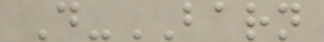D-BARN
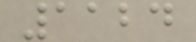1124
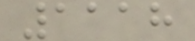1118
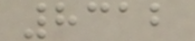8312
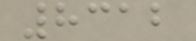8312
